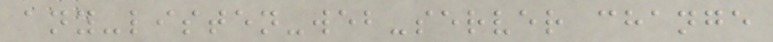any-listen-web-server change
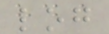log
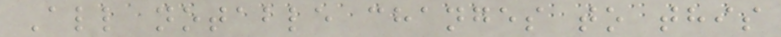All notable changes to this
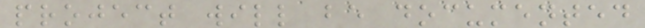project will be documented
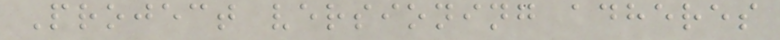Project versioning adheres
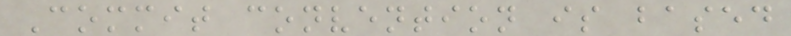Commit convention is based
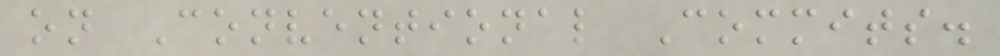on Conventional Commits.
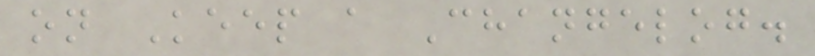on Keep a Changelog.
